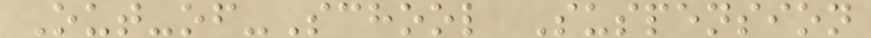Out-of-School Suspension
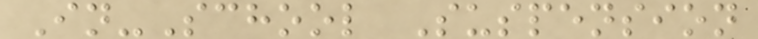In-School Suspension
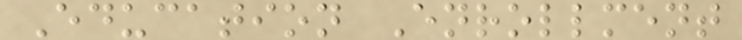Education Enrollment
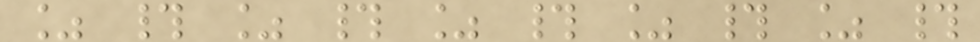% # % # % # % # % #
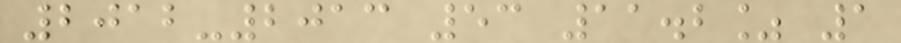2012-2013 53 11.2% 1
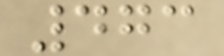473
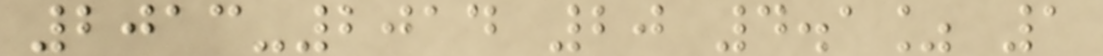2013-2014 20 4.1% 1
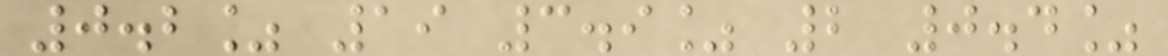0.2% 19 3.9% 2 0.4%
